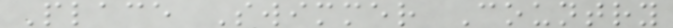Place Swimmer Country
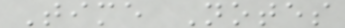Time Notes
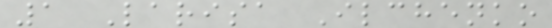1 Larisa Ilchenko
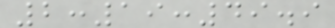2:19:49.9
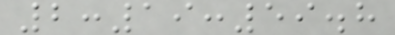2:19:59.8
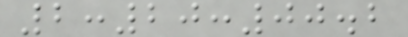2:20:00.2
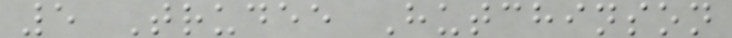5 Trudee Hutchinson
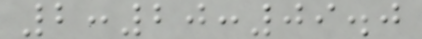2:20:09.0
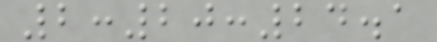2:20:24.1
